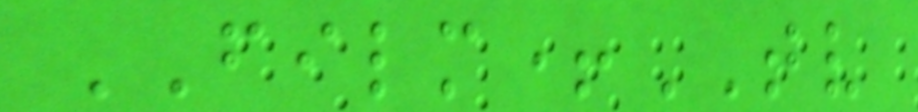FILM+TV
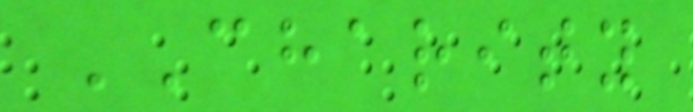CHARITY
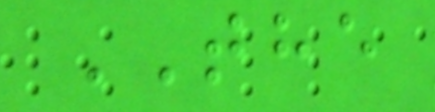THE
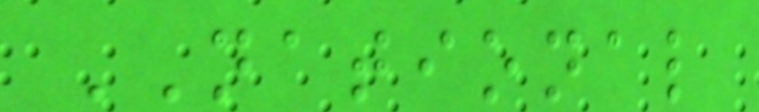NATIONAL
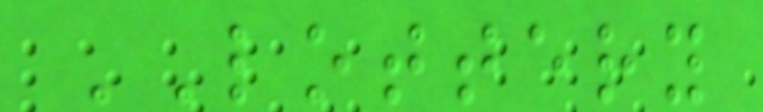LOTTERY
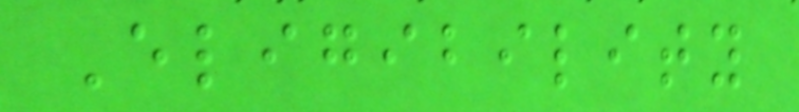Eligibility
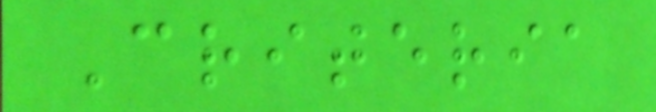Criteria
